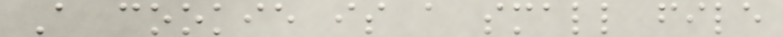A cookie is a small file
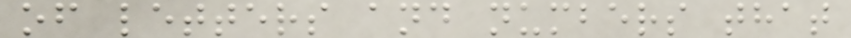of letters and numbers that
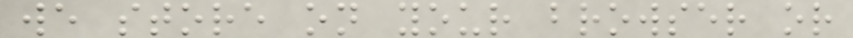we store on your browser or
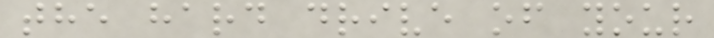the hard drive of your
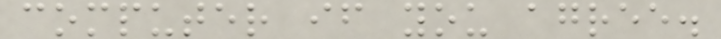computer if you agree.
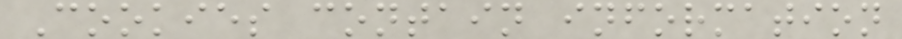Cookies contain information
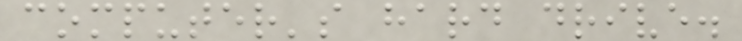computer's hard drive.
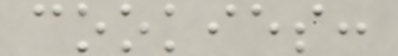cookies:
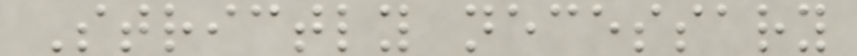Strictly necessary
